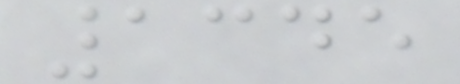1345
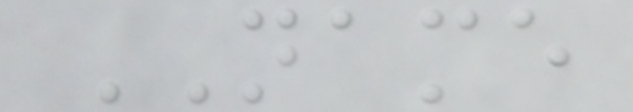NAME
